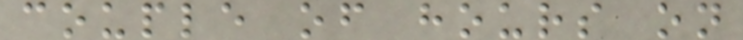couple of hours on
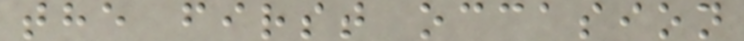the first occasion
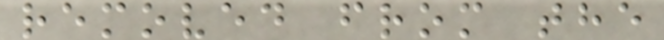removed from the
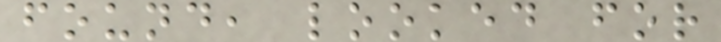found, looked for
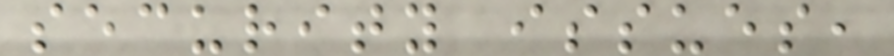security issues,
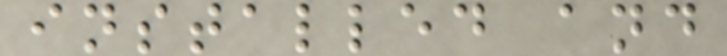installed and
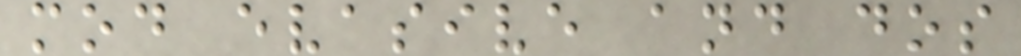mod evasive and dos
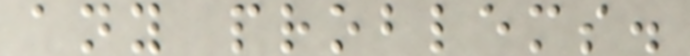any problems.
